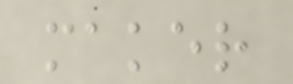maker
